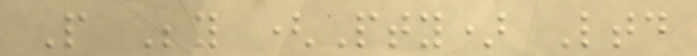People Beyond (Pty) Ltd
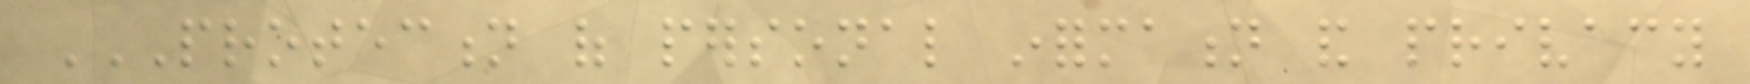PROTECTION OF PERSONAL INFORMATION AND PRIVACY
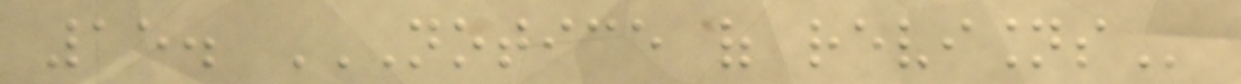15. NOTICE OF REVISIONS
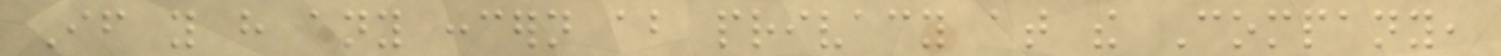If you have any concern about privacy at the Company,
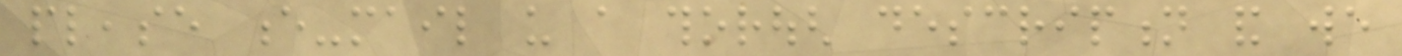please e-mail us a thorough description and we
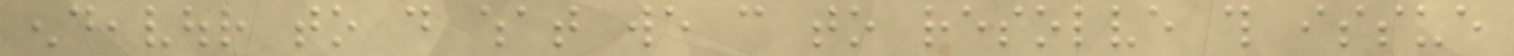endeavour to do what we can to resolve this issue
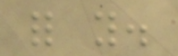for you.
